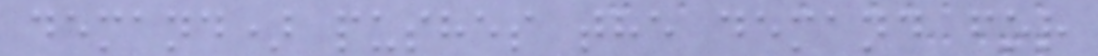demand) pushes the demand for
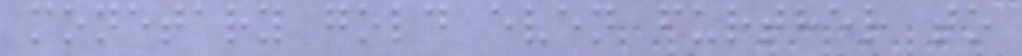monetary gold even further to
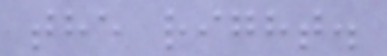the right.
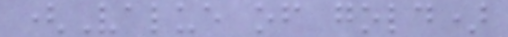(Value of gold)
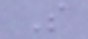S
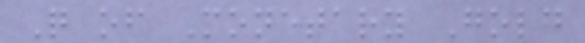Q of Monetary Gold
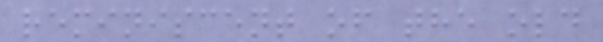reminiscent of the old
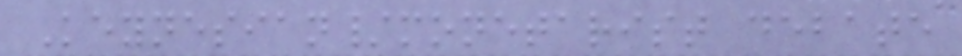Keynesian/monetarist debate
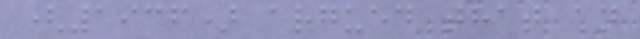(1936) argued that an
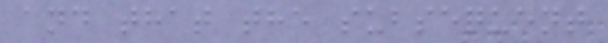and that the subsequent
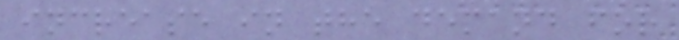increase in the demand for
